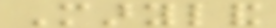Maryland
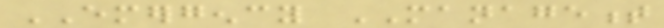EMERGENCY MANAGEMENT
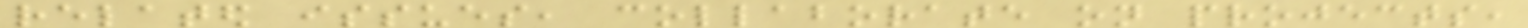related issues, collaborate on projects,
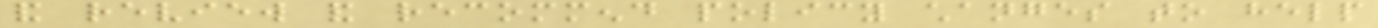and review and recommend policy changes to help
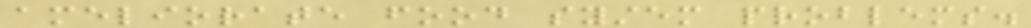ameliorate food system problems.
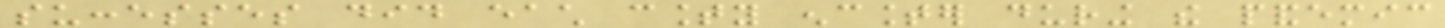successes did each county encounter during the pandemic
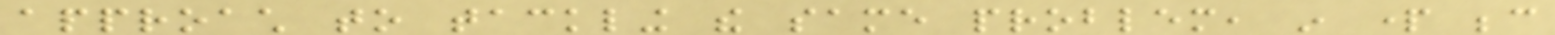approach to tackling the same problem, in part because
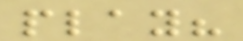play?
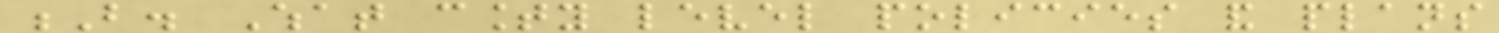B. What county level policies and plans
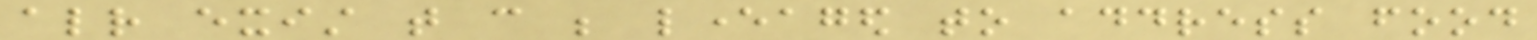already exist that can be leveraged to address food
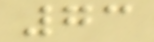73
